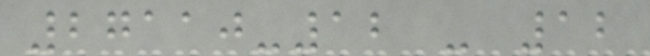27110-12 - 12
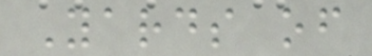Yards of
